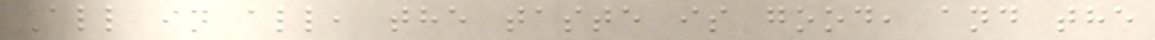All in all, the taste is good, and the
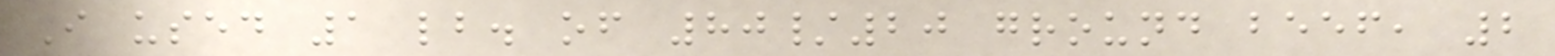I used 1 lb. of 80/20 ground beef, 2
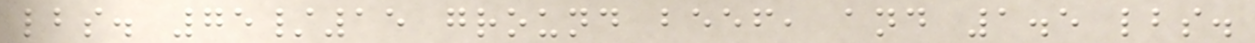lbs. 75/15 ground beef, and 1.5 lbs.
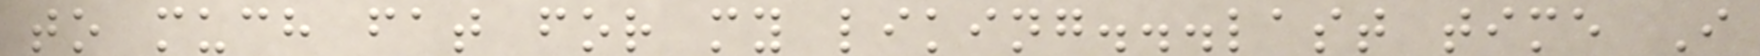to much fat for my liking...last time I
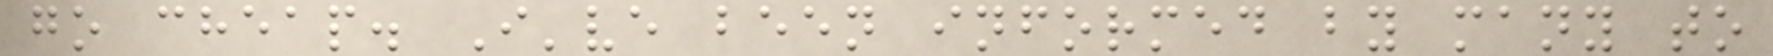go cheap. I've been informed by many to
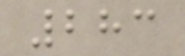283
